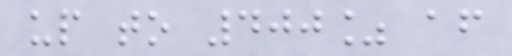up to 400% after
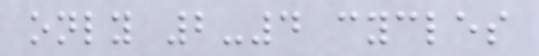only 2-4 cycles
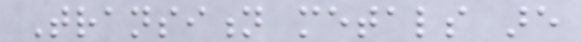Transition metals are
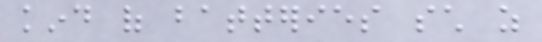kind of batteries such as
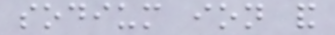sodium ion and
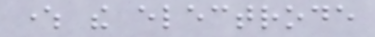where the electrode
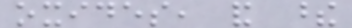oxides, and these
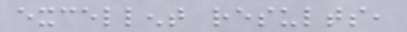excellent results,
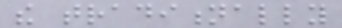the traditionally
